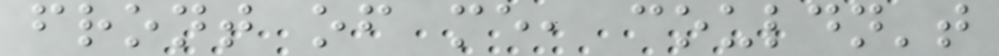front of me, couldn't
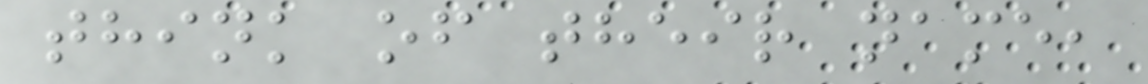think of their name,
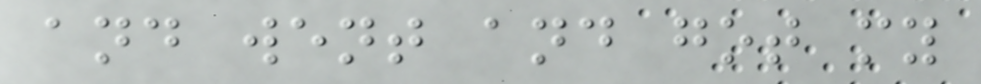and went and got my
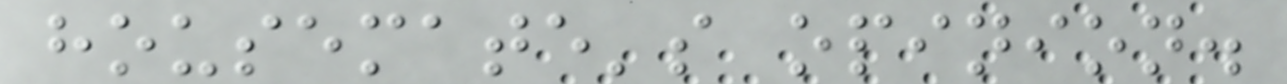housemate's opinion.
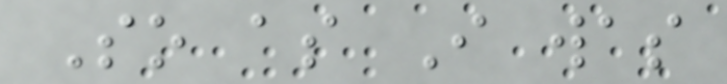So as I was
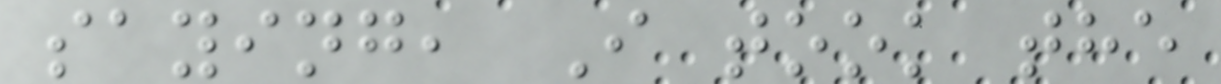saying, I took the
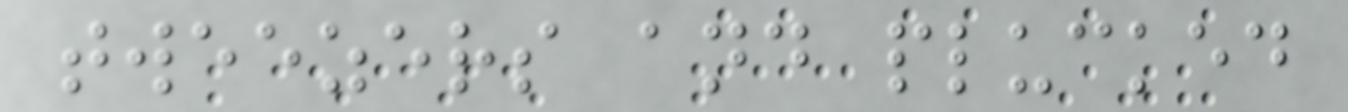tweezers and plucked
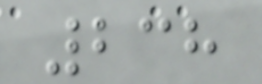238
